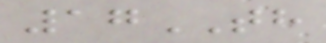17TH
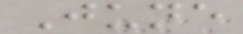June
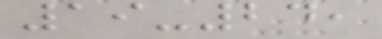19-24,
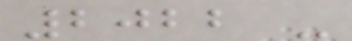2022 -
